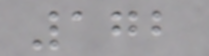172
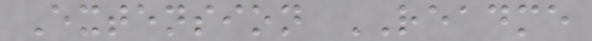Extension README
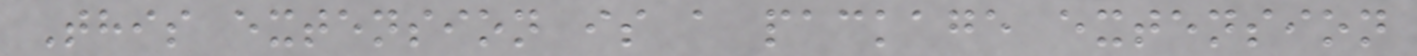This extension is a package extension
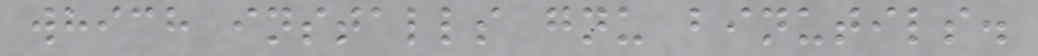which installs gnu binutils.
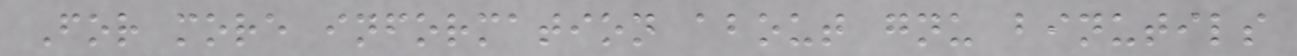For more information about gnu binutils
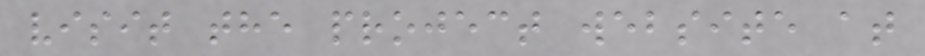visit the project website at
